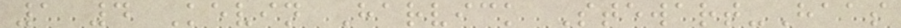1 4 Kevin Harvick Stewart-Haas
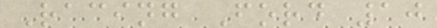Racing Ford 10
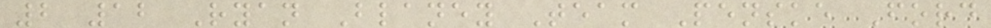2 12 Ryan Blaney Team Penske Ford
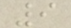9
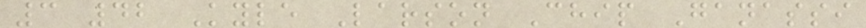3 42 Kyle Larson Chip Ganassi
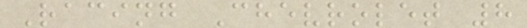Racing Chevrolet 8
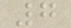7
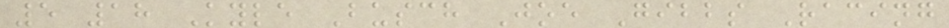5 18 Kyle Busch Joe Gibbs Racing
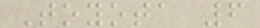Toyota 6
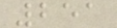251
